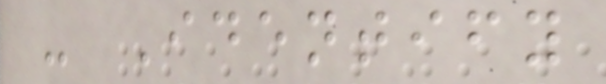- Identify
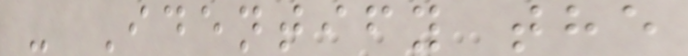- Identify the
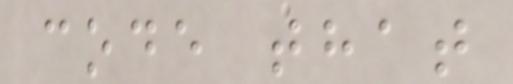code that
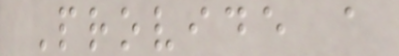Provide a
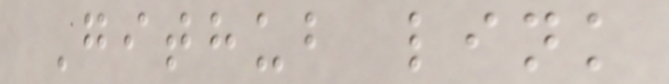Github link
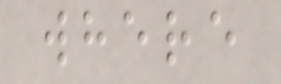where
